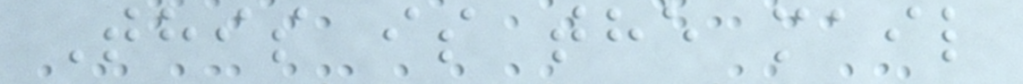This is the mail
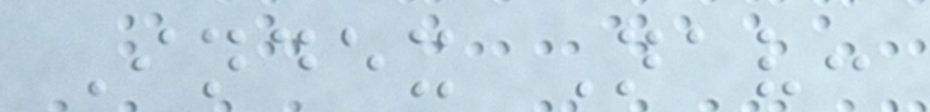Index Nav:
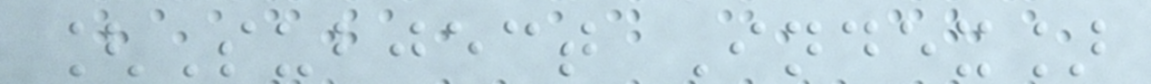[Subject Index]
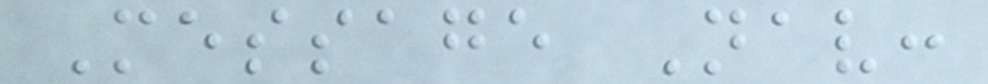Message Nav:
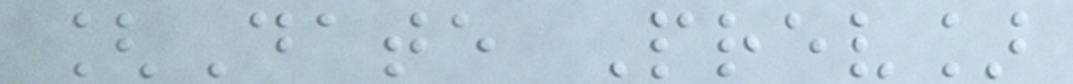[Date Prev]
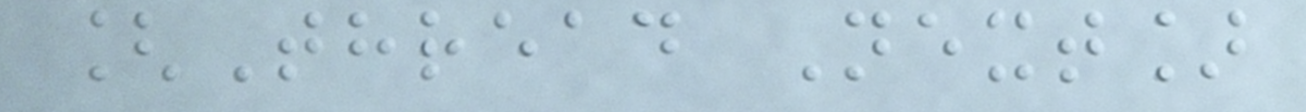[Thread Next]
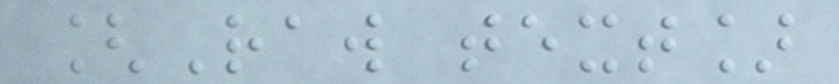[Raw text]
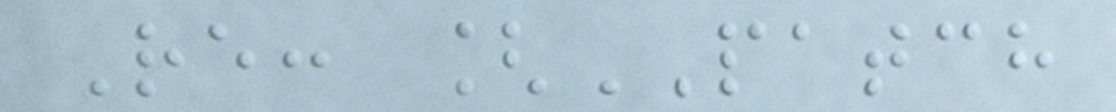Re: [PATCH
